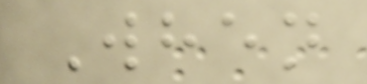When
